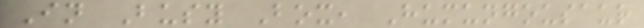In Busy Box, Humungousaur
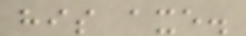his axe.
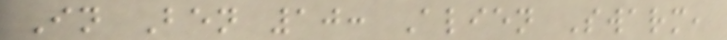In Ben 10: Alien Swarm,
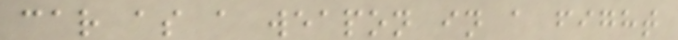car as a weapon in a fight
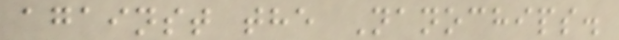against the Nanochips.
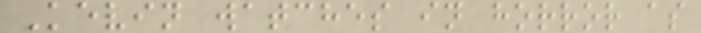Kevin watches in horror as
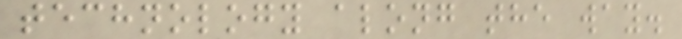technology along the way.
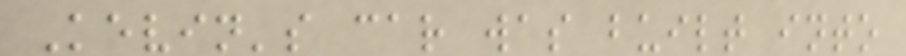Kevin's car was built into
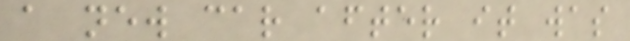a new car after it was
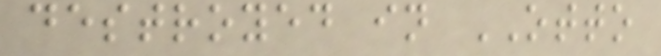destroyed in OTTO
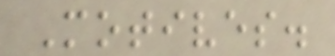Motives.
